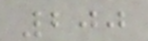200
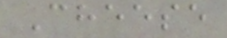Cheese
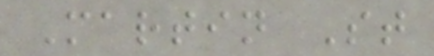Martin St
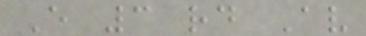E 3 rd Av
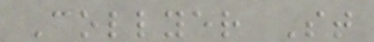Collyer St
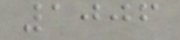1006
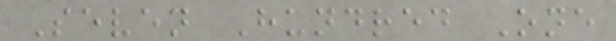Seven Hundred One
